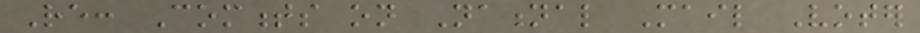Re: Comments on National Mail Voter
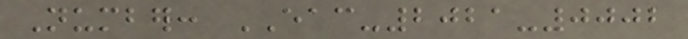Number: EAC-2021-0002
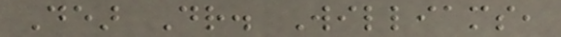Dear Dr. Williams,
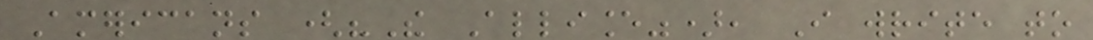Americans ("The Alliance"), I write to
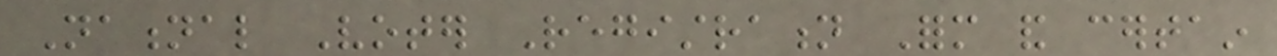National Voter Registration Form and certain
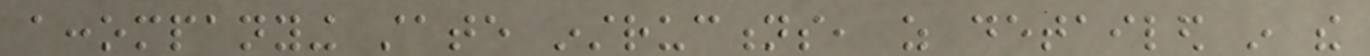accompanying state instructions, as detailed in the
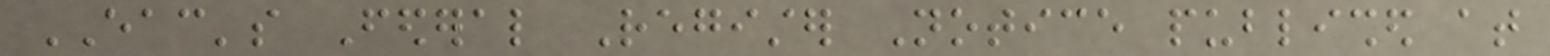EAC's Federal Register Notice published at
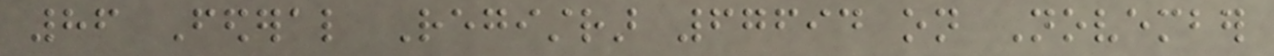86 Federal Registrar 67694 on November
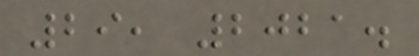29, 2021.
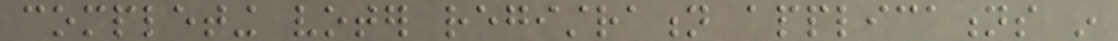completing voter registration applications in
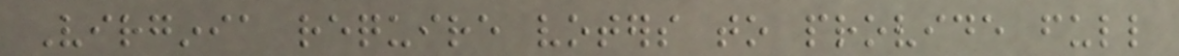Virginia require voters to provide full
